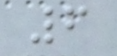6
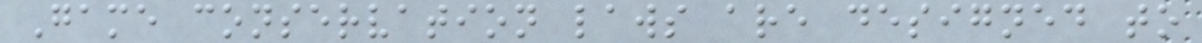Game conservation laws are designed to
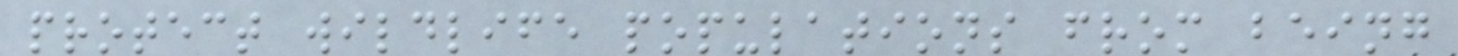protect wildlife populations from being
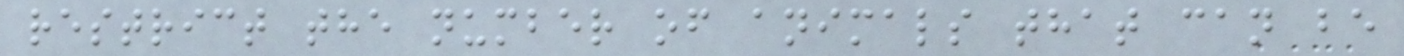restrict the number of animals that can be
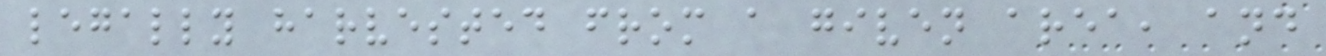legally harvested from a given area, and
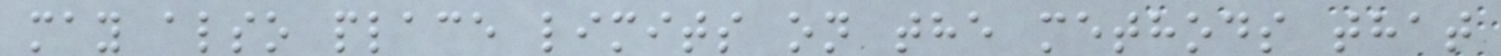may also place limits on the methods that
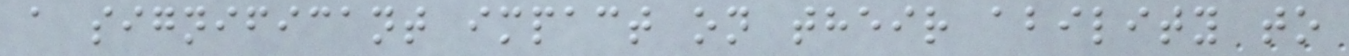a significant impact on their ability to
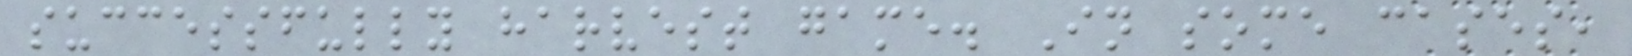successfully harvest game. In some cases,
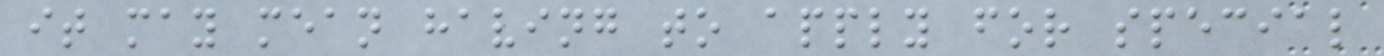it may mean having to apply for special
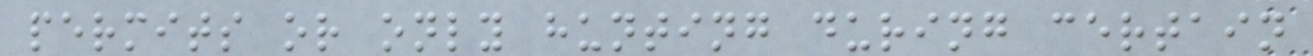permits or only hunting during certain
